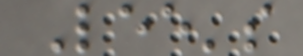Lee's
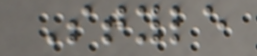Style
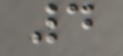4
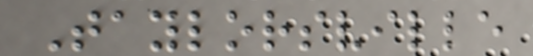Taylorsville
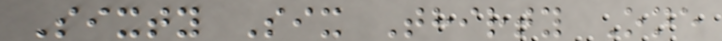Sixty Six Thirty One
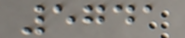5741
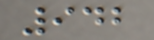942
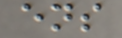ens
